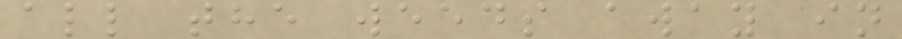all the weeds away in
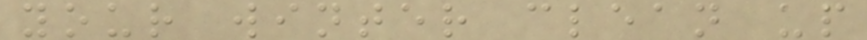your winter clean up
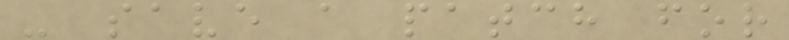- save a patch for
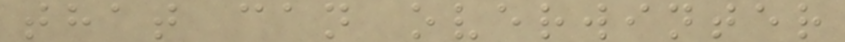that can overwinter
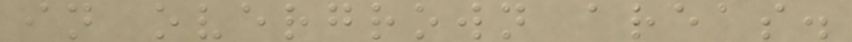in overgrown areas.
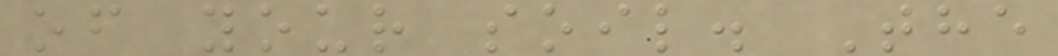of your soil. The
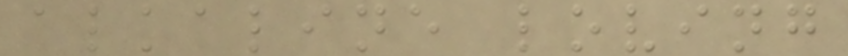alkaline loving
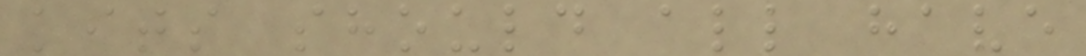kits should all have
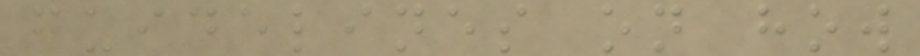guidelines on how
